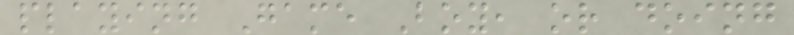playing Game Boy, or doing
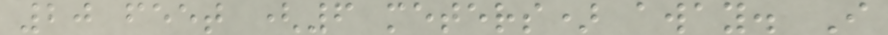20 feet (6 meters) away. I
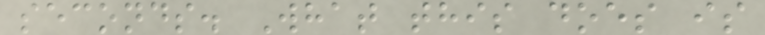seconds. What this does is
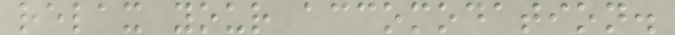relax your accomodation.
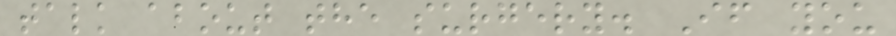talk about the surgery. If you
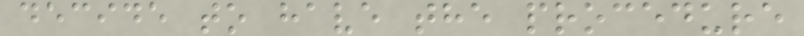decide to have the procedure
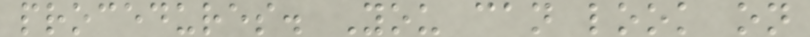procedures. You can look on
